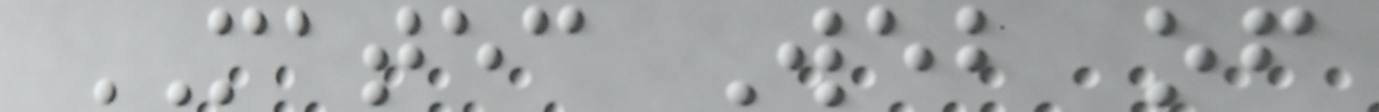MATEC Web of
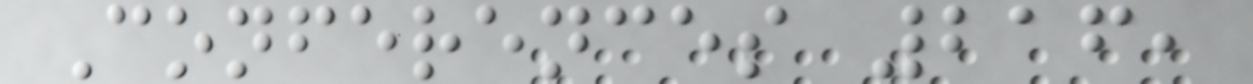Conferences 216,
